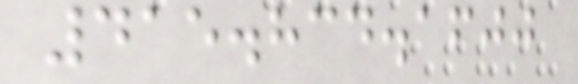415.834.1600
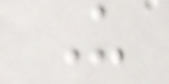U
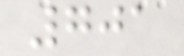701
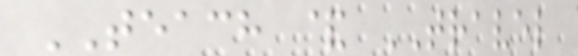TEACH & TRAVEL
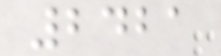2421
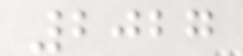2027
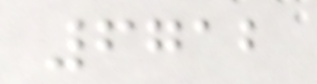6712
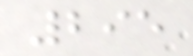295
